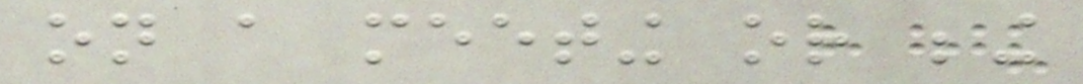on a meeting or being
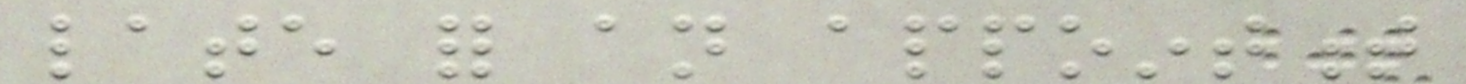late for an appointment
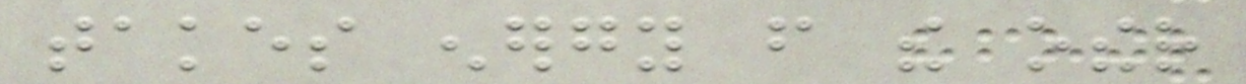takes energy from the other
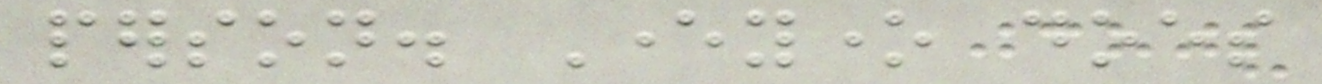person. Everyone does
